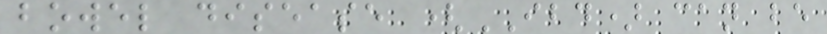bowel disease (IBD) can be
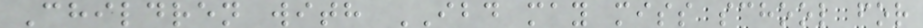Children with IBD may miss school for
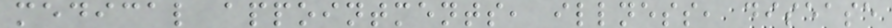medical appointments, illness, disease
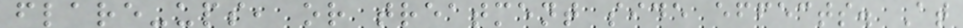flare-ups, or treatment side effects. At
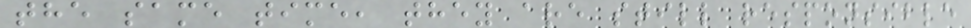the same time, they are still responsible
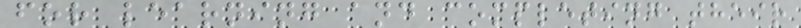for learning and completing their
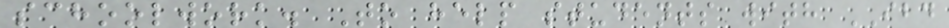schoolwork. To help students with IBD
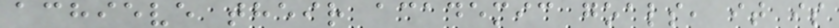achieve their academic goals, it is
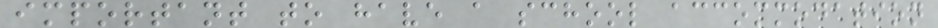important to have a school accommodation
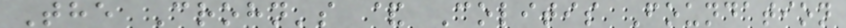The Crohn's & Colitis Foundation
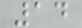14
